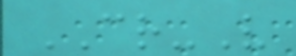CR-V
